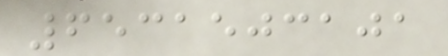6531503101
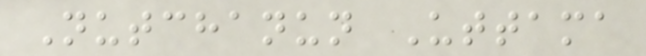Nutchanun Uttama
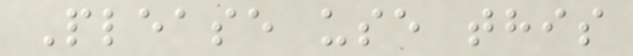Please use this
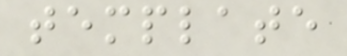template
